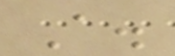A.
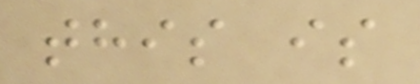this is
